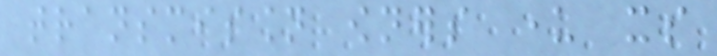transmission owners under its
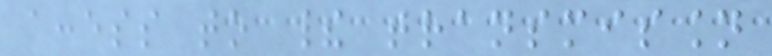access to their transmission
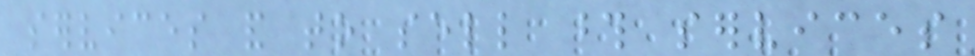services and to sell those services
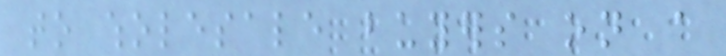to wholesale buyers on a
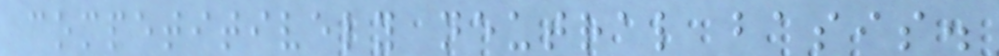competitively neutral basis.
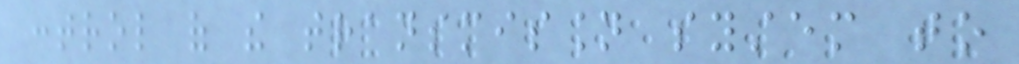control of the transmission system to
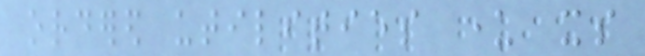ordered utilities under its
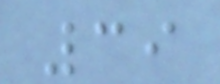39
